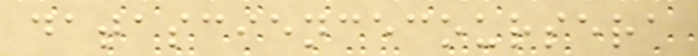datasciencecoursera
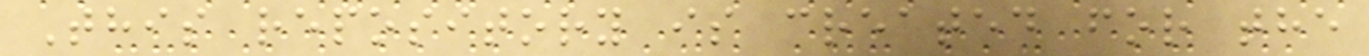This repository is created for the
